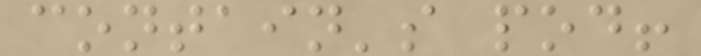contain's pod!
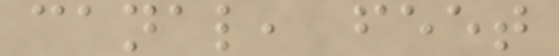canal, feet
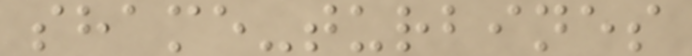shame-turbines
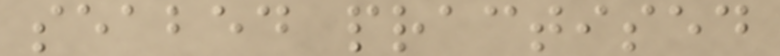seabed practised
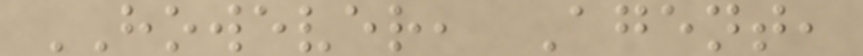HOWEVER, Agent,
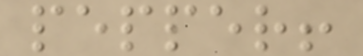pepper!
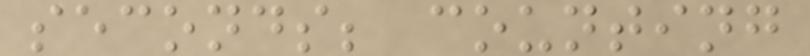seconds; counting
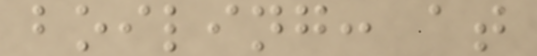boiling: at
